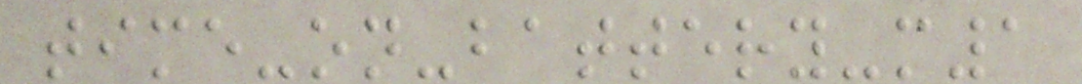time-on-battery-m1
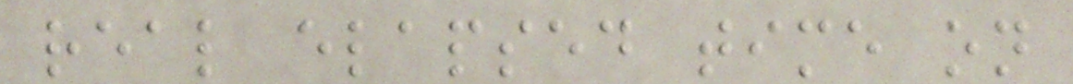real elapsed time on
